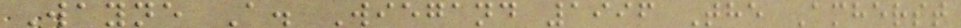Wayne A. Wiegand 1996 The Amherst
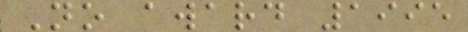No award 1995
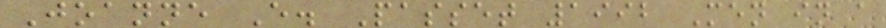Joanne E. Passet 1992 Men in a
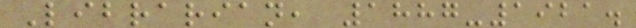Librarian, 1887-1921.
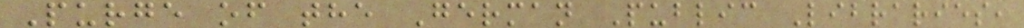Purge of the German Public Libraries,
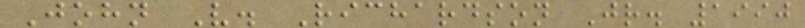John V. Richardson Jr. 1990
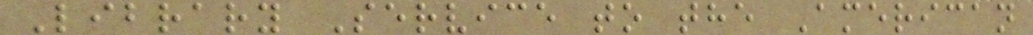Library Service to the American
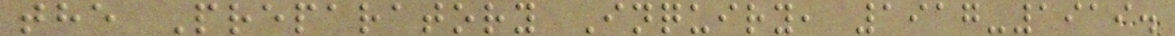the Preparatory Inquiry, 1917-1919.
